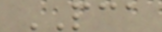PCA
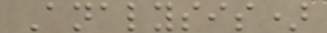Analysis)
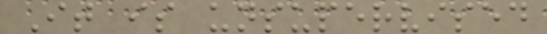It is unsupervised
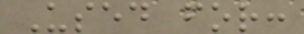Used for:
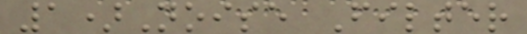1)Noise Filter
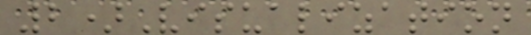2)Visualization
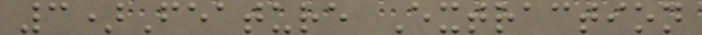3)Feature Extraction
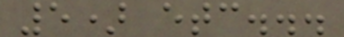5) etc...
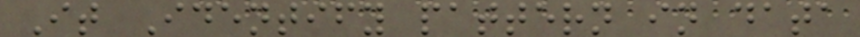It Identify pattern in data
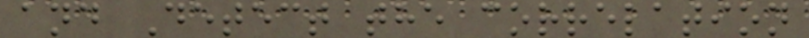and Detect the correlation
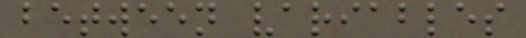between variables
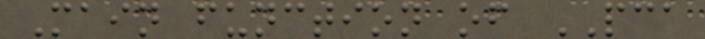Main function of PCA
